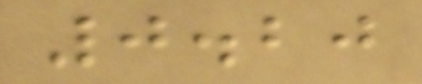0.20
